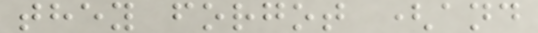they forgot (and
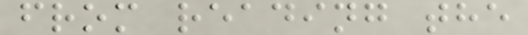from reading the
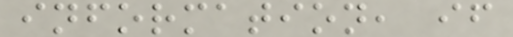information, if
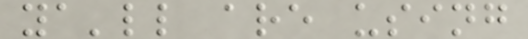ya'll are using
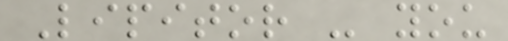Lipitor - you
